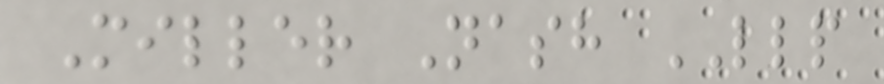Miller Nash LLP
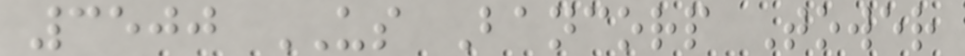3500 US Bancorp Tower
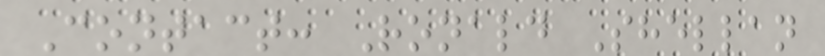Contact: Ronald Shellan
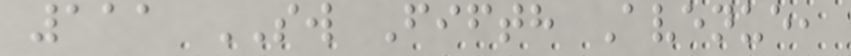111 SW Fifth Avenue,
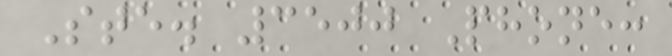Ste. 3500 Phone:
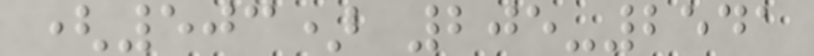(503) 205-2541
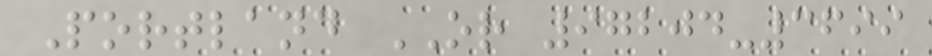Portland OR 97204-3699
